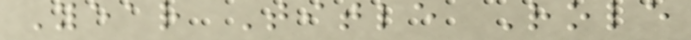Year Title Role
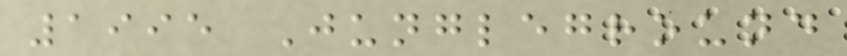1995 Jungleground
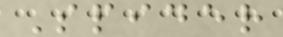Spider
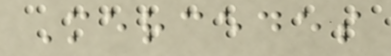Mercedes
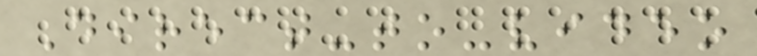Direct-to-video
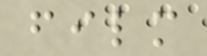film
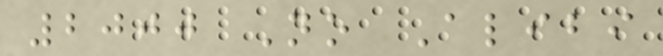2000 No Alibi
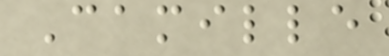Camille
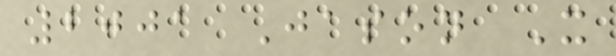2001 Jason X
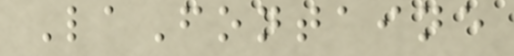LaFontaine
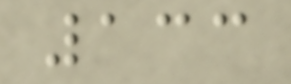133
